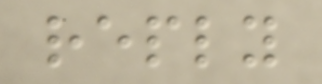reply
